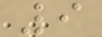9
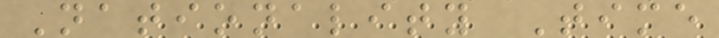Nationality Time
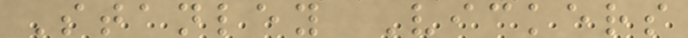Stanley Vickers
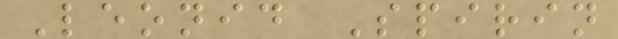Leonid Spirin
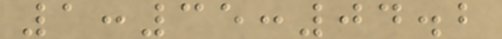1:35:04.2
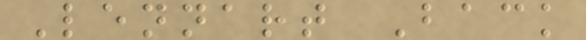Lennart Back
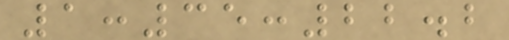1:35:22.2
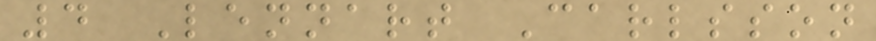4 Lennart Carlsson
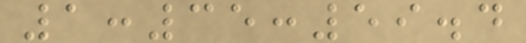1:35:59.4
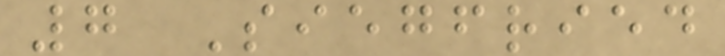7 Siegfried
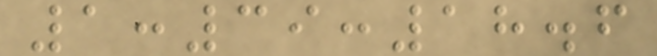1:39:18.6
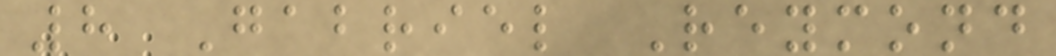8 Gabriel Reymond
